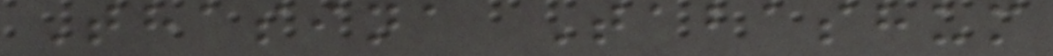Thasina Tabashum
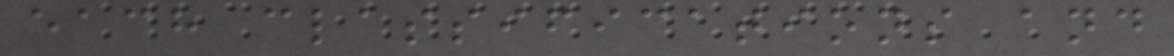each classifications and
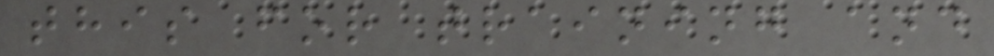this for training and
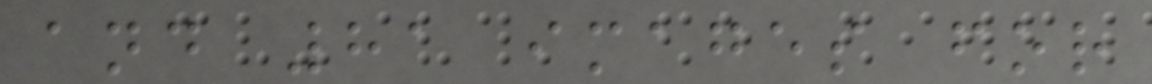and 81 images for
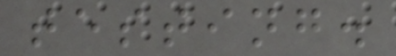testing.
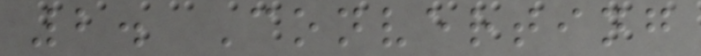2. Converting
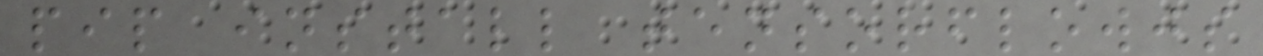pip install tensorflowjs
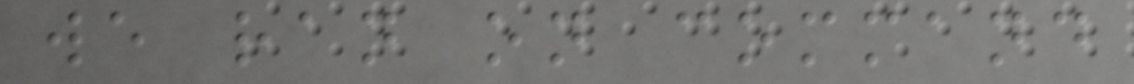we ran on command
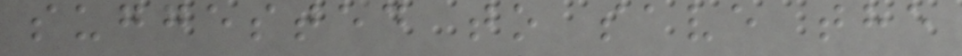suggested to save the
